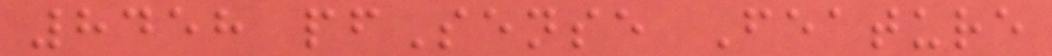8458 pfSense Feature
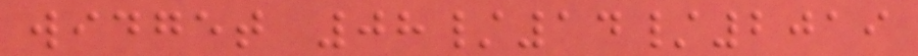widget 08/14/2019
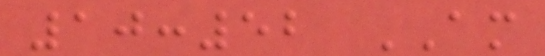10:52 AM
